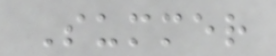Summer
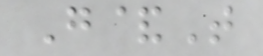G&T
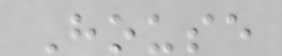House
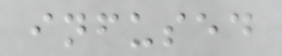infused
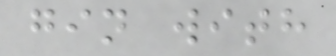gin with
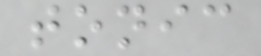tonic
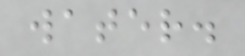water.
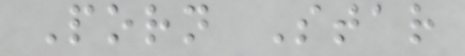Porn Star
